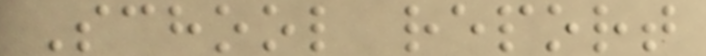School report
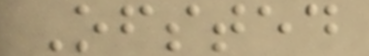Ofsted
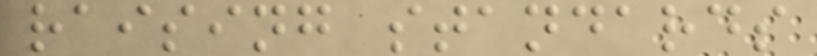raising standards
